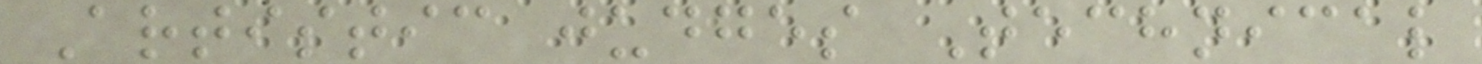Artistic judges Technical
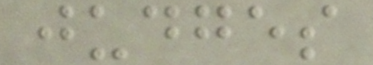judges
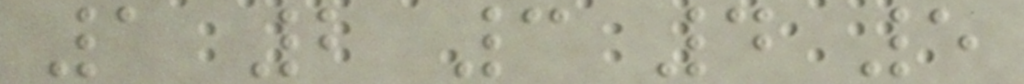1 2 3 4 5
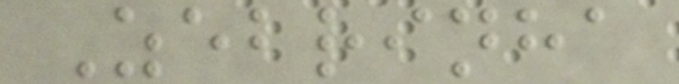Zebrinha
